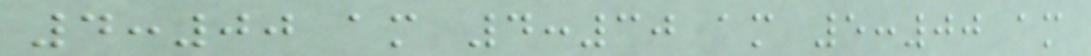4:00 am 4:30 am 5:00 am
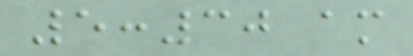5:30 am
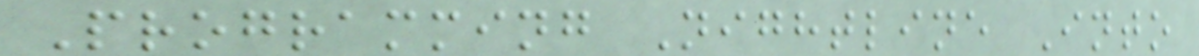Programming Nightline Into
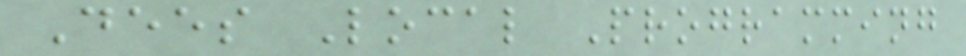Dees Local Programming
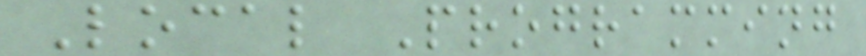Local Programming
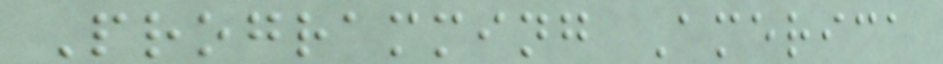Programming America
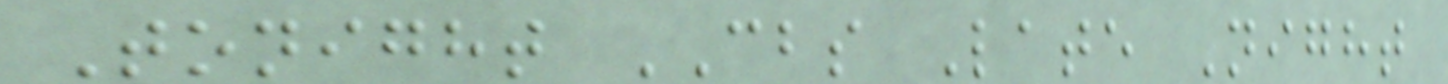Tonight CBS Late Night
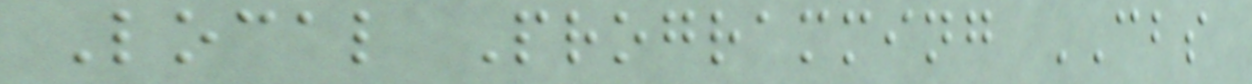Local Programming CBS
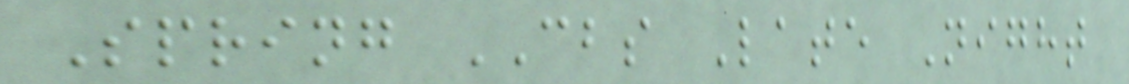Spring CBS Late Night
